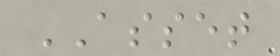ASSET
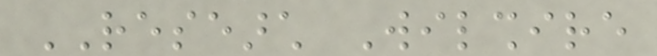RESEARCH Wilshire
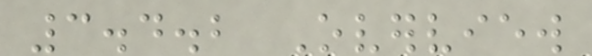3.4.2 Overview
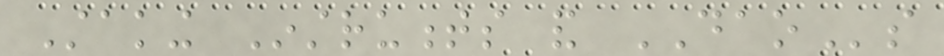Staking Instruments and DAOs
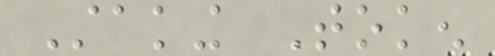Staking Token
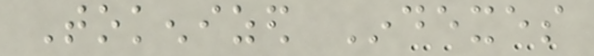Tokenized Indexes
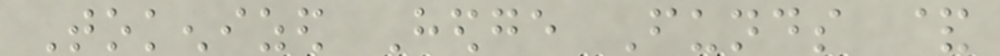Tokenized Hedge Funds &
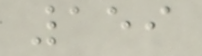159
